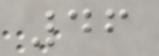46
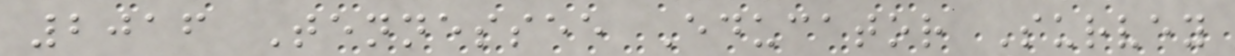2016 Tennessee Educator Survey
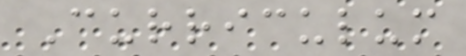Curriculum
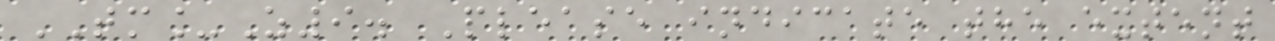TM_Z9. Please indicate the extent
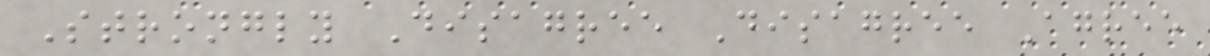Strongly Disagree Disagree Agree
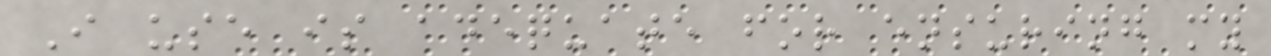I use is adequate for ensuring my
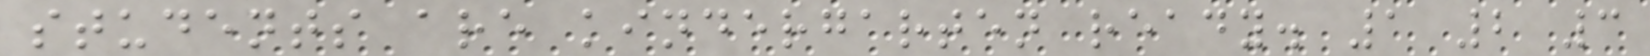students are kindergarten ready. 1 2 3
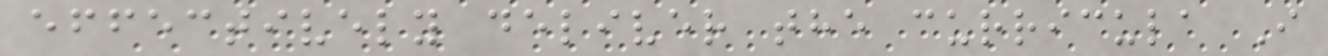effectively deliver the curricula I
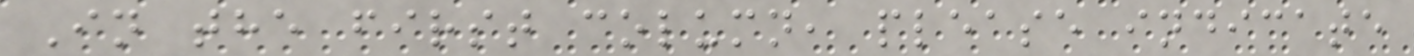In the first column, please indicate
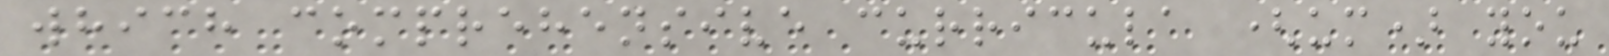which comprehensive curricula (um) you
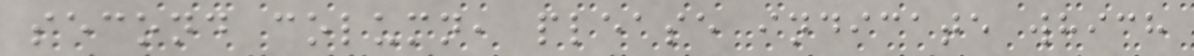second column, please indicate which
